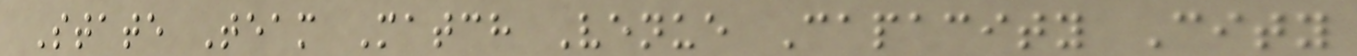State Team Match Venue Capacity City
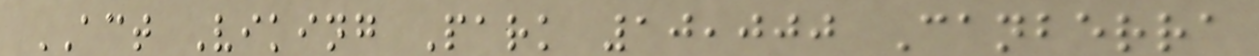ACT Viking Park 10,000 Canberra
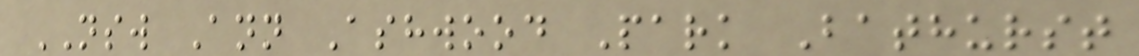NSW Ann Ashwood Park Bathurst
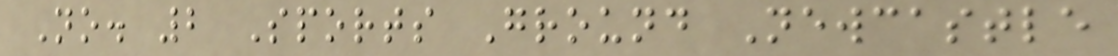No. 2 Sports Ground Newcastle
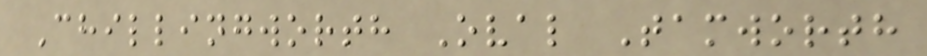Chillingworth Oval Tamworth
